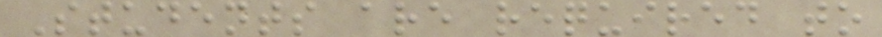Students are required to
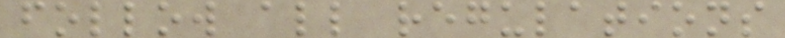follow all regulations
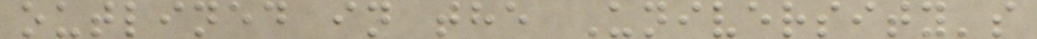outlined in the University's
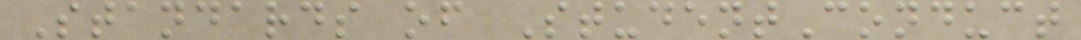Standards of StudentConduct
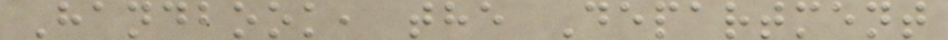Handbook, the Department
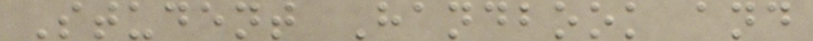Student Handbook and
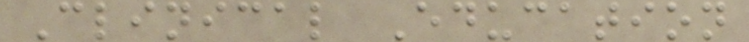Clinical Education
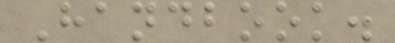Handbook.
